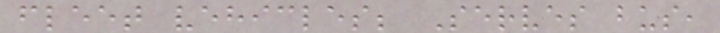fleet vehicles; Serves bus,
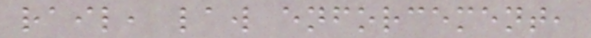rail, law enforcement,
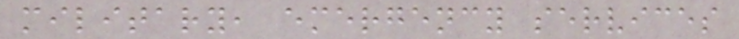military, emergency services
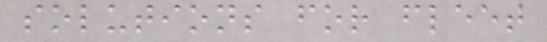solutions for fleet
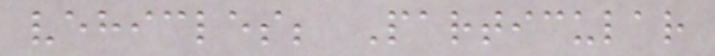vehicles; Particular
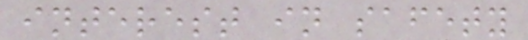interest in safety
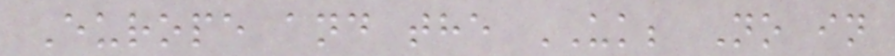Europe and the UK; No in
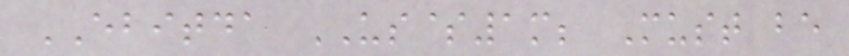EBITDA US$1m; Must be
